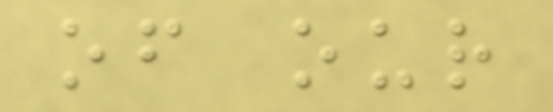of our
